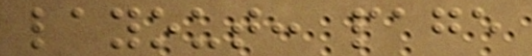layout: page
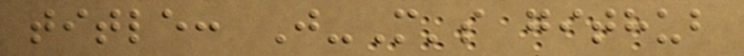title: J-M's github
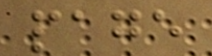page
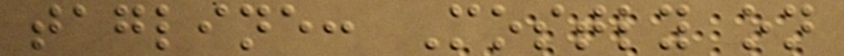tagline: Mostly on
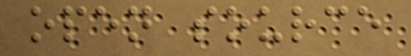open source
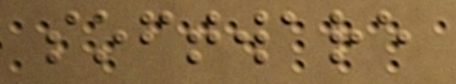software
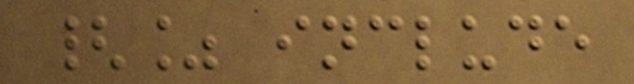{% include
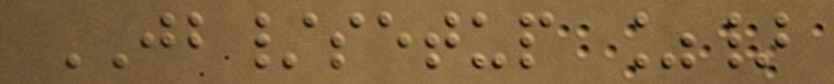JB/setup %}
